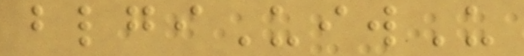blgiUiwU
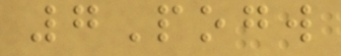7Pogw
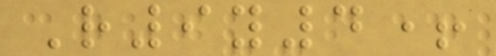R9y4+
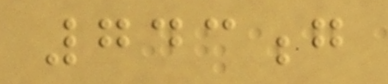743g
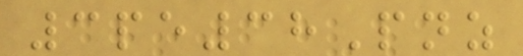3pe38Pnz
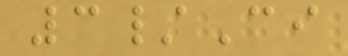3/Ci
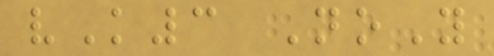vK3 NoY
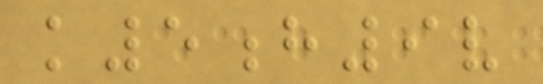k5h9v
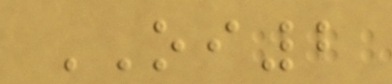OI2
